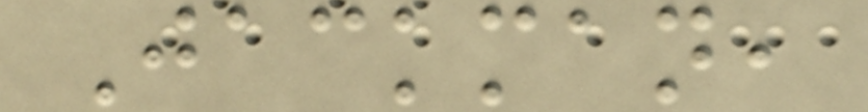Jackman,
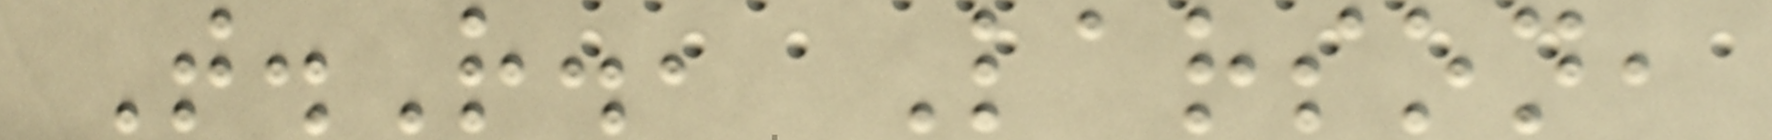T.R., Larson,
